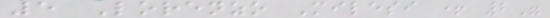5 Lorenzo Milesi + 2"
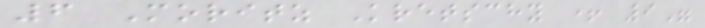6 Moritz Kretschy + 9"
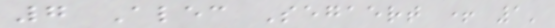7 Alec Segaert + 1'
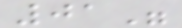01"
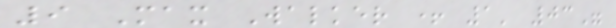9 Max Walker + 1' 03"
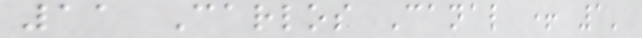11 Carlos Canal + 1'
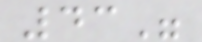43"
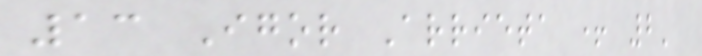13 Igor Arrieta + 2'
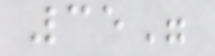35"
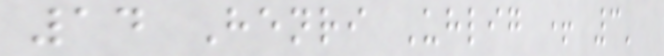14 Henri Uhlig + 3'
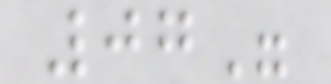07"
